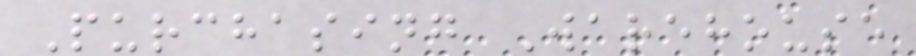Purchasing Warehouse
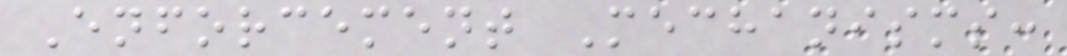Enforcement Mechanisms:
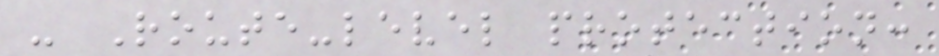- Route-level protection:
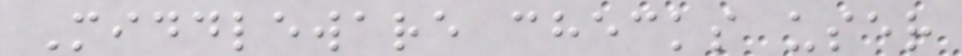Middleware checks user
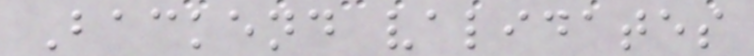Backend validates
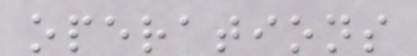operations
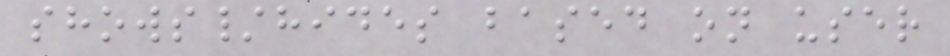shows/hides based on user
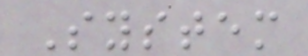System
